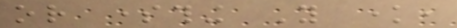or something You know,
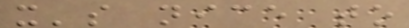it's nice to
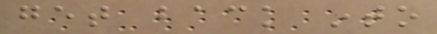get back into
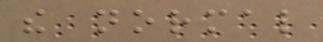the normal
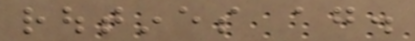routines again.
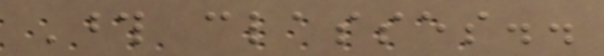Those classes..
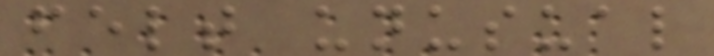felt unusual
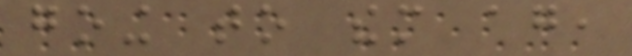going to them again,
